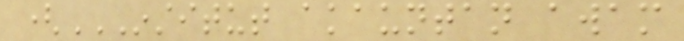(INSTITUT AKAUNTAN AWAM
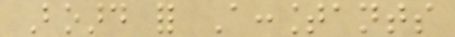Board for Accountants
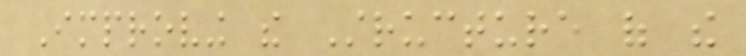Improving the Structure of the
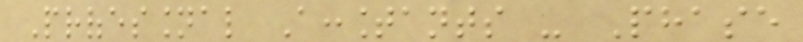Professional Accountants - Phase
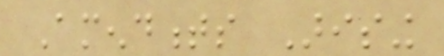Amendments Arising
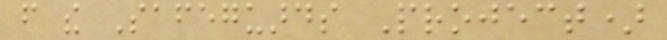from the Safeguards Project)
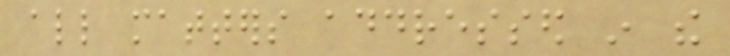all matters addressed in the
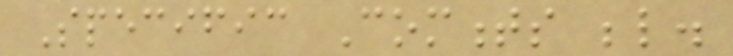Specific Comments below.
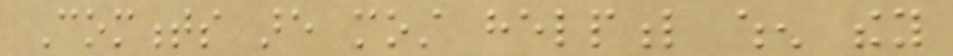Comments are most helpful when they
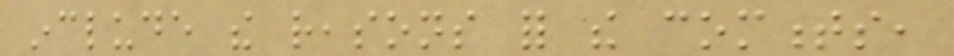include the reasons for the comments,
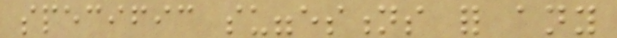specific suggestions for any
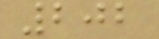202
